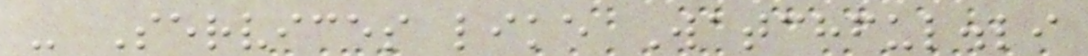- Services like Watchful.li
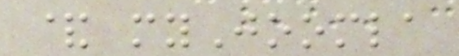& myJoomla
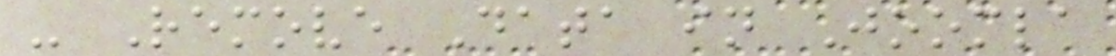- Remove Data in Joomla
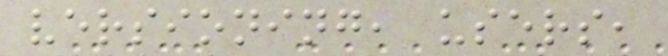versioning, users,
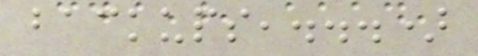backups,...)
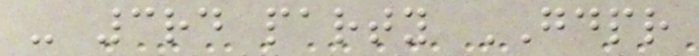- 3rd party GDPR
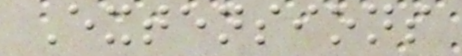Extensions
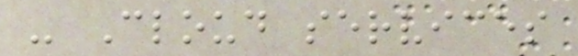- Cloud services
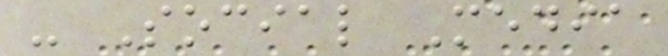- Social Media
